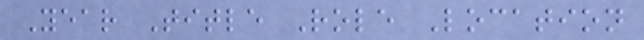Year Title Role Location
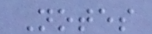Notes
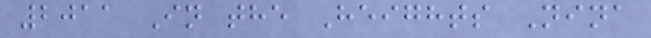2011 In the Heights Nina
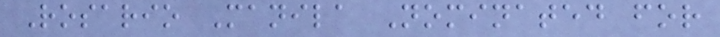Rosario Manila Nominated for
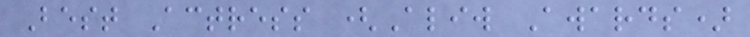Best Actress (Aliw Awards)
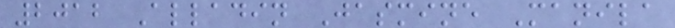2012 Alladin Jasmine Manila
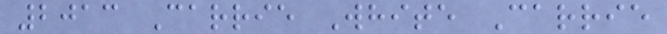2013 Carrie White Carrie
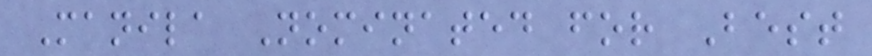Manila Nominated for Best
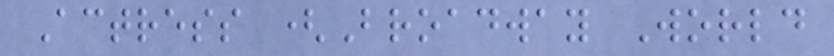Actress (Broadway World
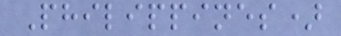Philippines)
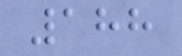188
